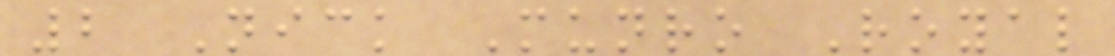2 Nick Munro Royal
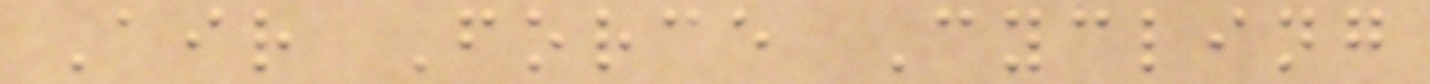Air Force Cycling
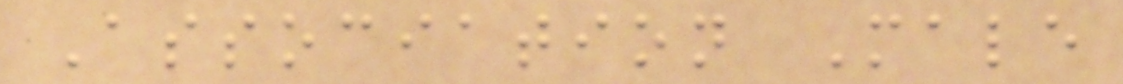Association Male
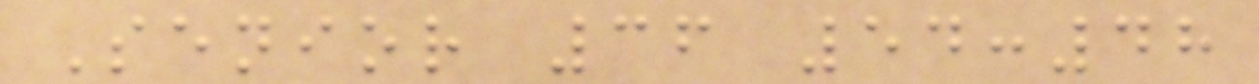Senior 36 54:48
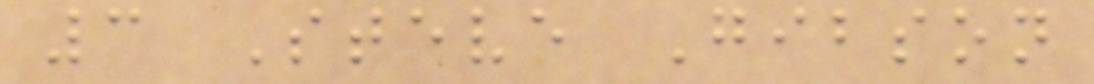3 Steve Gibson
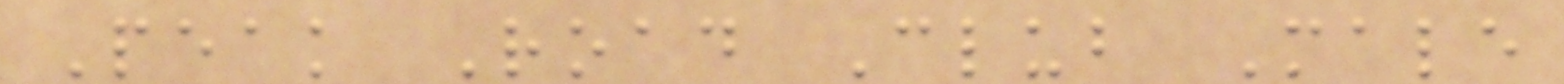Peak Road Club Male
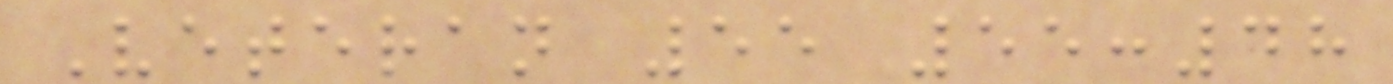Veteran 55 55:48
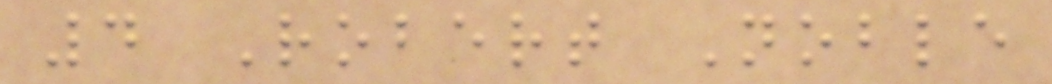4 Robert Noble
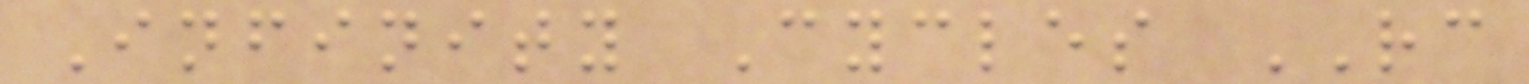Infinity Cycles RC
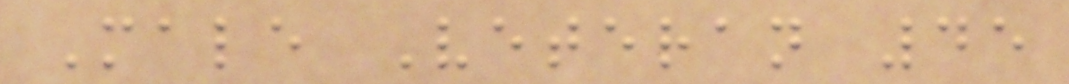Male Veteran 45
